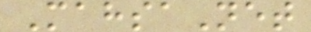MahsaNet
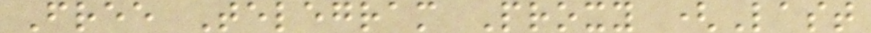Free Telegram Proxy (Last
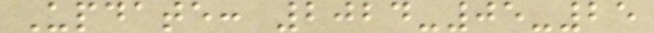Update: 2024-05-25
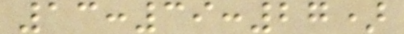13:39:27)
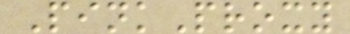PinkProxy
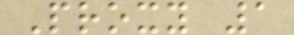Proxy 1
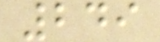249
